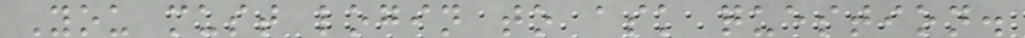You must login to ask question.
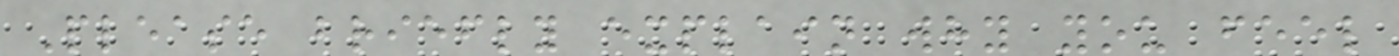Please briefly explain why you feel
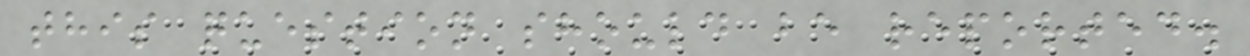this question should be reported.
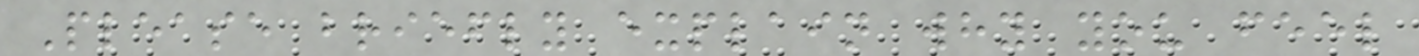Please briefly explain why you feel
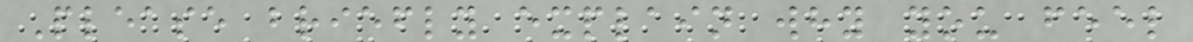Please briefly explain why you feel
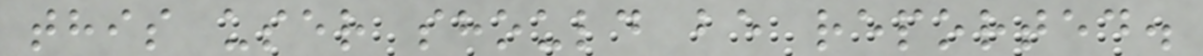this user should be reported.
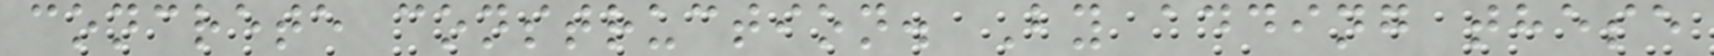concrete construction. By adding these
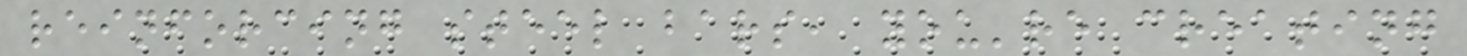reinforcing steel bars, you're creating
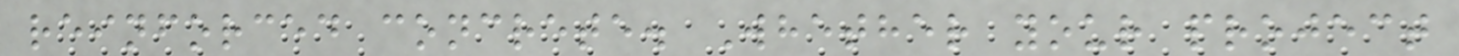reinforced concrete. Whether your project
